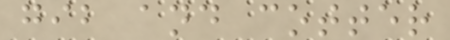gib and cotter
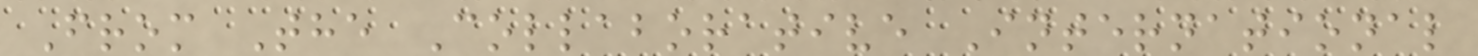From The Collaborative International
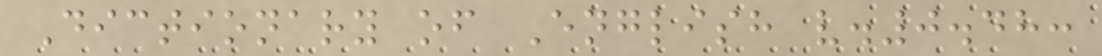Dictionary of English v.0.48:
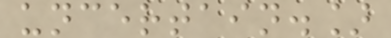uncertain.]
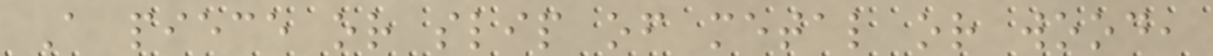A piece or slip of metal or wood,
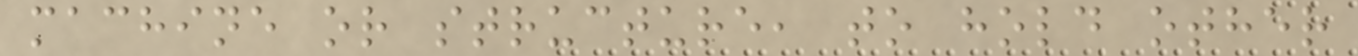machine or structure, to hold other
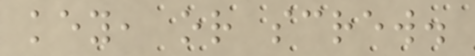key, or screw.
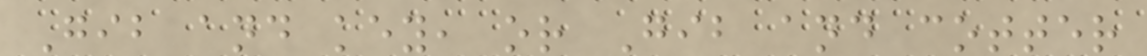Gib and key, or Gib and cotter
